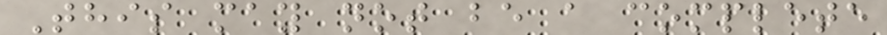This may not be a complete
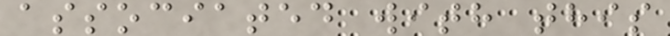associated with this
